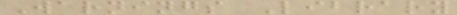Warnings Library
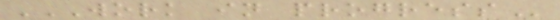WORK IN PROGRESS
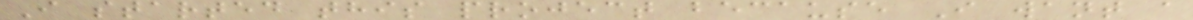I started this project because I want a
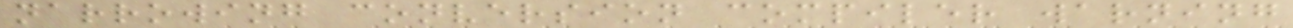narrowing conversion compiler warning
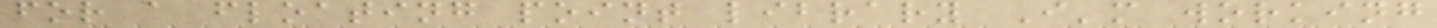for a floating point library I'm working
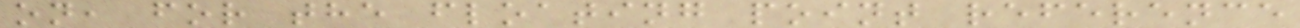on, for the floating point reference
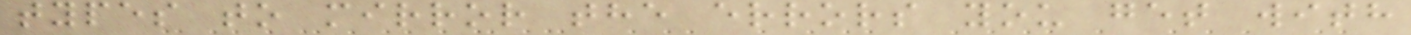types to mirror the errors you get with
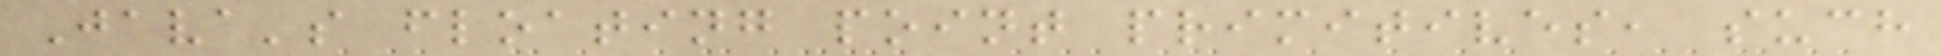Java's floating point primitives, such
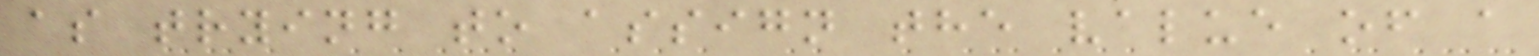as trying to assign the value of a
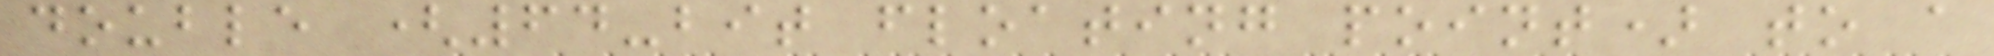double (64-bit floating point) to a
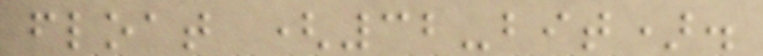float (32-bit).
